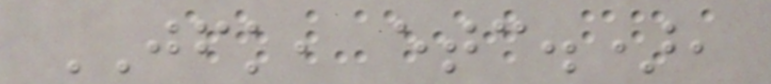JFK, etc.),
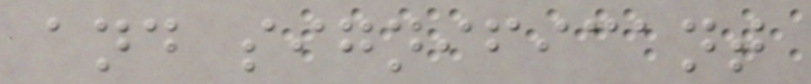and significant
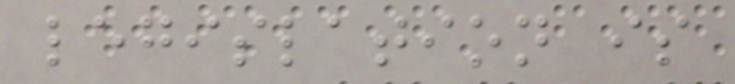legislation is
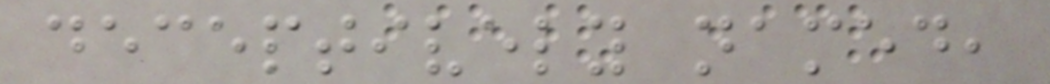deceptively named,
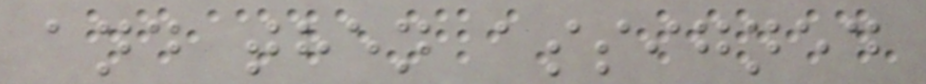and then assigned
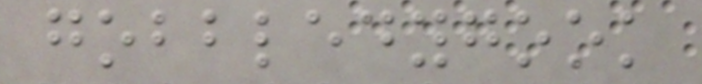gobbledygook
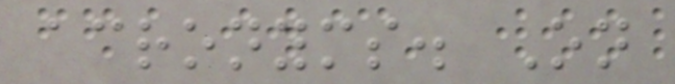acronyms. On
